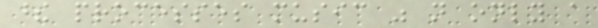these processes music was not only a
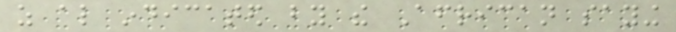as also indicated by the African saying
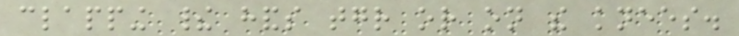clapping their hands together or on the knees.
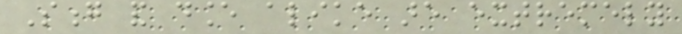Song and dance alike are extremely
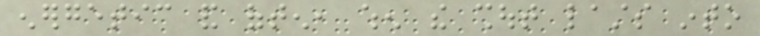energetic and often, when the shout lasts into
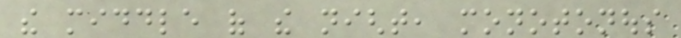the middle of the night, monotonous
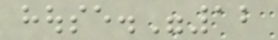house."12
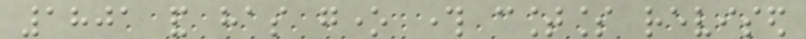1801 and has gone through countless revised
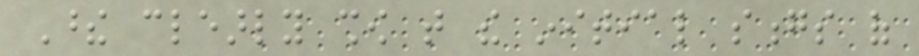These clearly show that the initial songs of
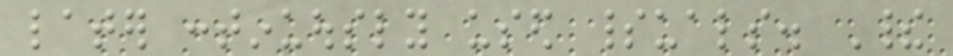later continuously used spirituals. Their
